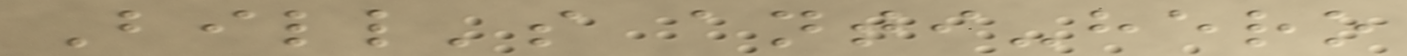Bill's anti-hero
